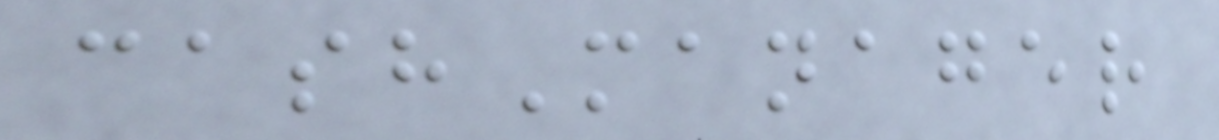cashManager
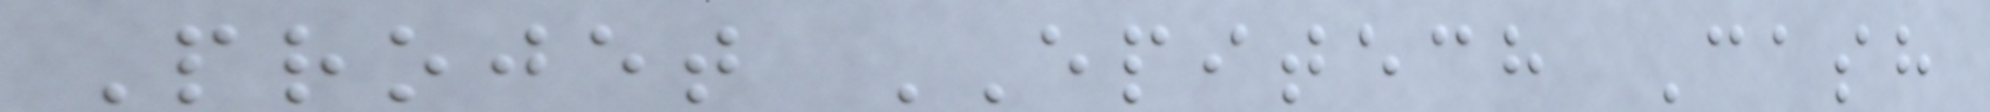Projet EPITECH Cash
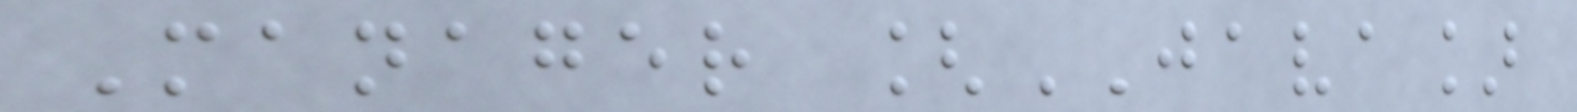Manager [JAVA]
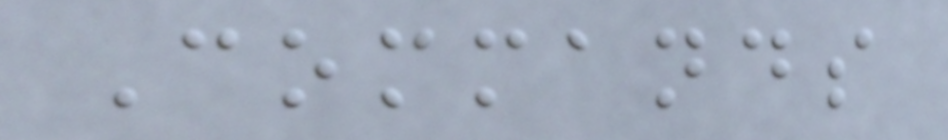Commands
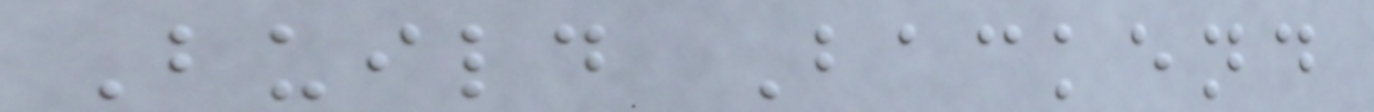Build Backend
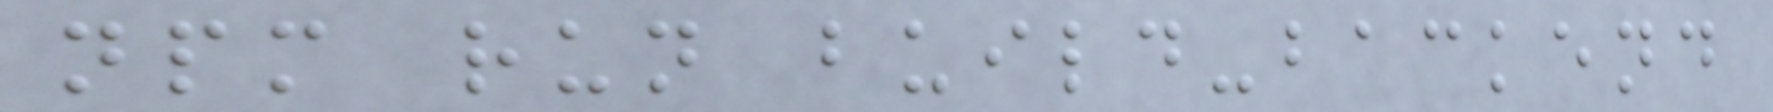npm run build-backend
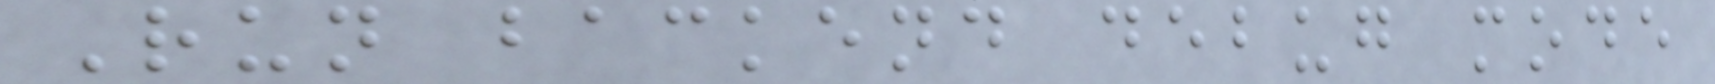Run backend debug mode
